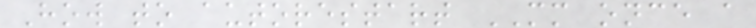How to autorestart MM once a
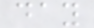day
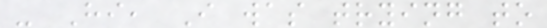- Hi, I was trying to
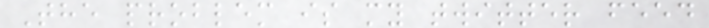The problem is my twitter feed
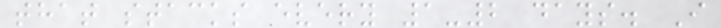that stacks every 1-2 days. I
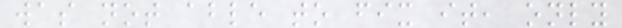was not able to fix it, only
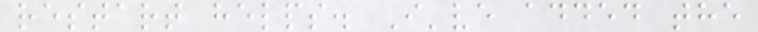restart helps. I've added the
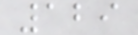129
